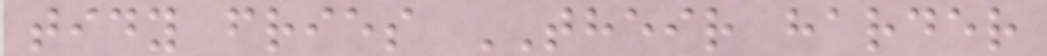tidy fries THEIR harder
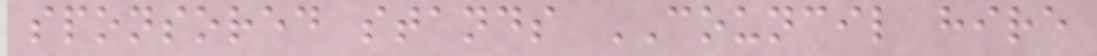sponsored stands COUNCIL hire
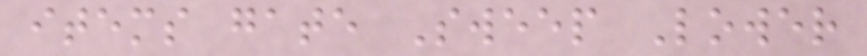items gate Sweep Lower
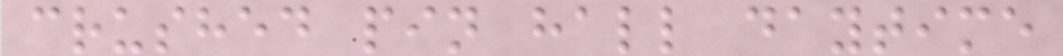crushed pin hall daytime
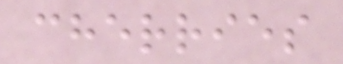cherries
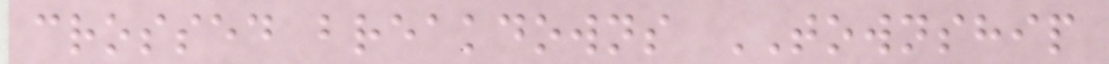crossed breakdowns TOWNSHIP
